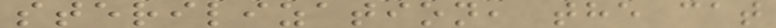sterilization, the cat
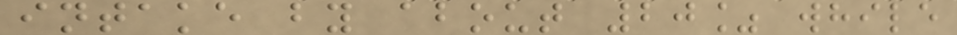intake by about 20% while
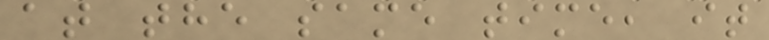at the same time, it
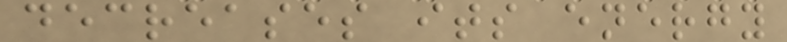decreases its energy
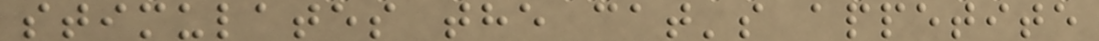stimulates the cat's appetite
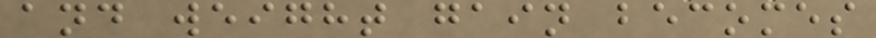and weight gain becomes
